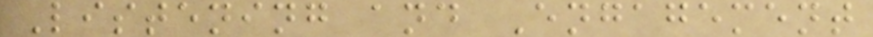Listening and Engagement
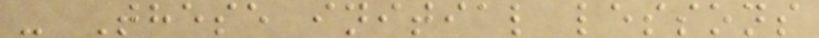- These initial lessons
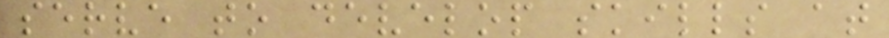serve to develop skills at
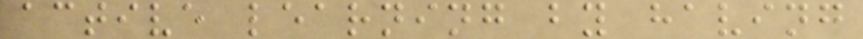active learning by having
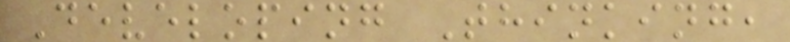Developing Thinking,
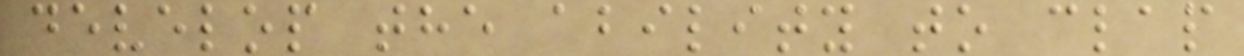develop the ability to clap
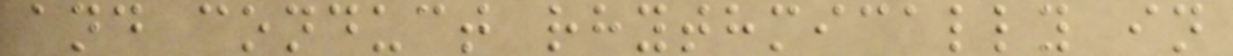and conduct rhythmically in
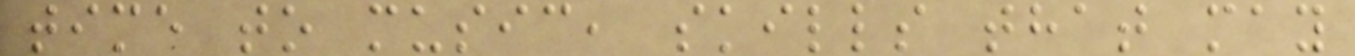time to music, skills that may
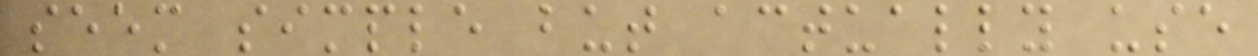seem simple but actually use
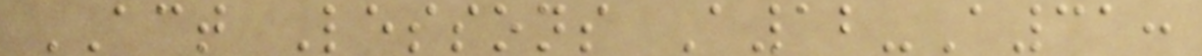ACT Lessons A12-A31:
